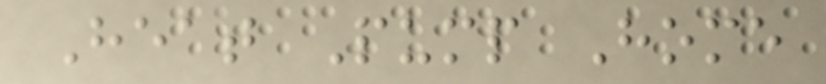Heat Pump Home
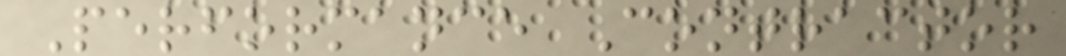Performance Contractor
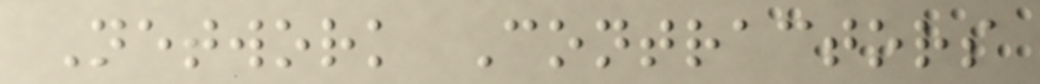Network Contractors
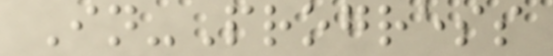In-Progress
